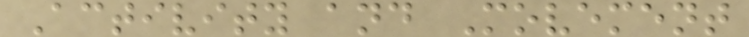Activity and Movement
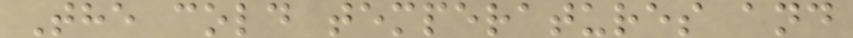The cold temperatures and
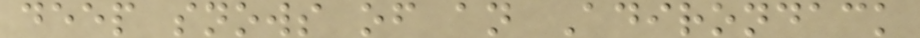deep snows of an Adirondack
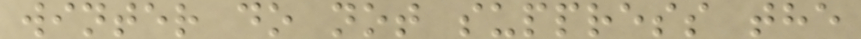winter do not suppress the
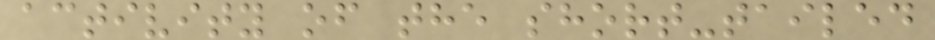activity of the short-tailed
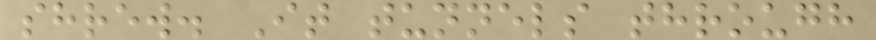shrew. It tunnels through
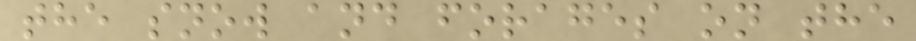the snow and forages on the
